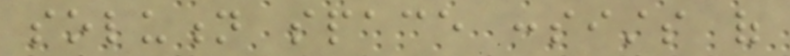solution space consists of
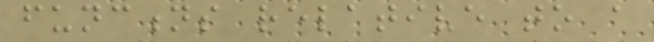functions relative to a
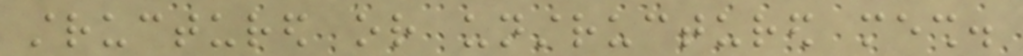structured or unstructured mesh.
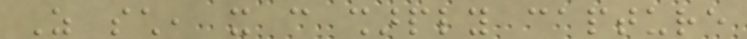As such, it can sharply capture
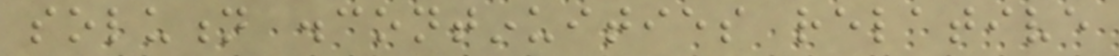solution discontinuities relative
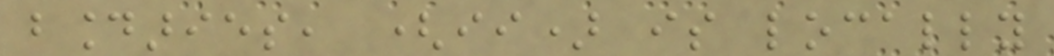boundaries, (ii) is locally
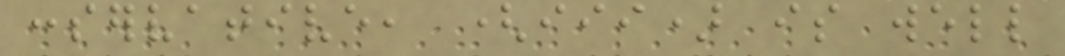conservative, (iii) is well
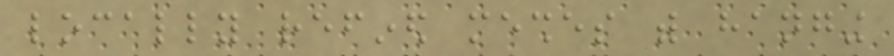locally refined meshes with hanging
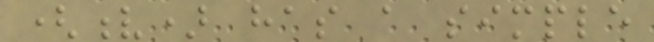(v) has a simple
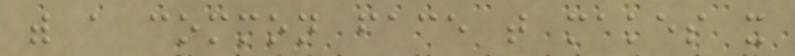with a common face that makes it
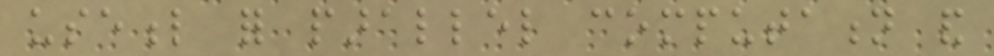useful for parallel computation and
